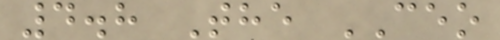4.8 The CEO
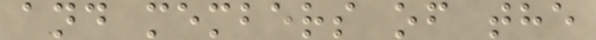and members of the
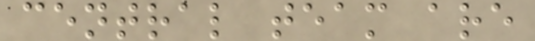central team are
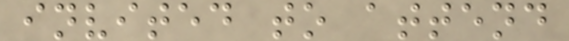invited to attend
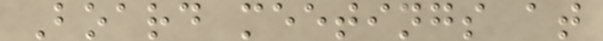Board meetings at
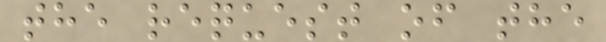the request of the
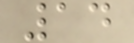14
